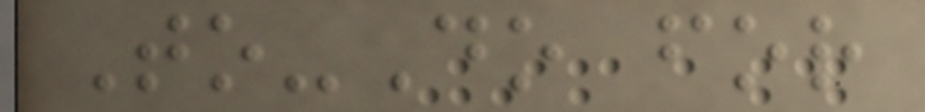To-Do for
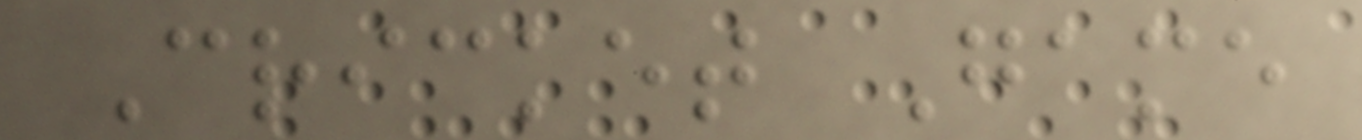Cricket Game
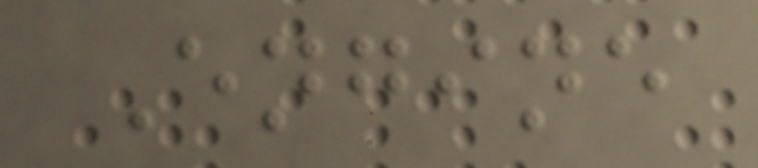Engine
